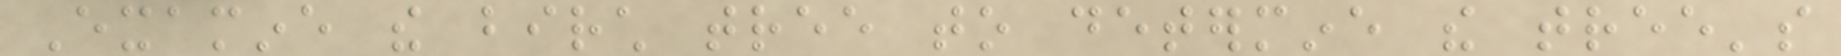Examine the birch tree to determine the tree's
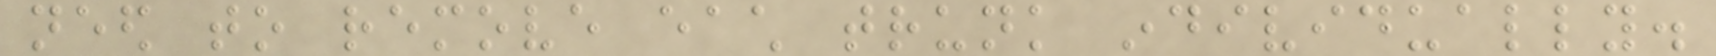need to remove each trunk individually.
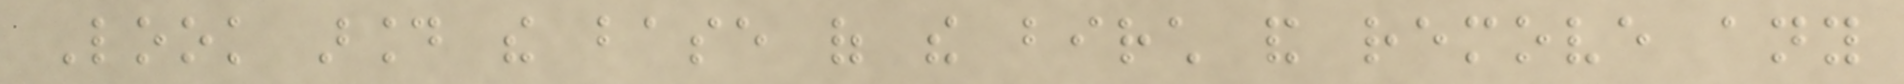Look around the base of the birch and remove any
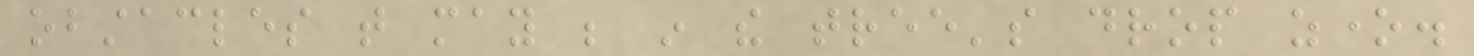obstacles that may be in the tree's drop zone.
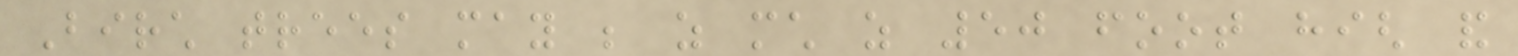Birch trees may be as much as 50 foot high and
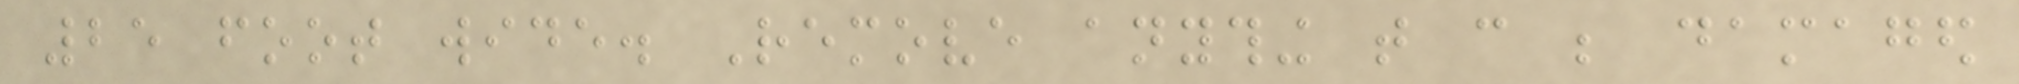25 foot wide. Remove anything that can be damaged
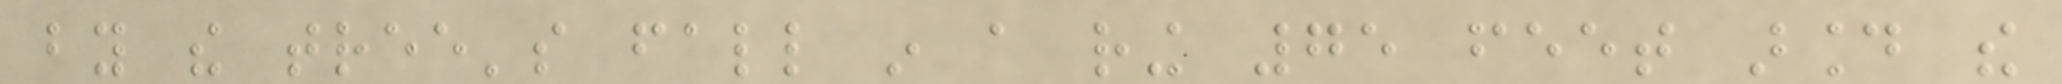by the tree's fall in a ring 75 feet around the
